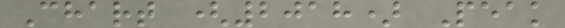Chart (2018) Peak
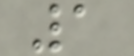1
